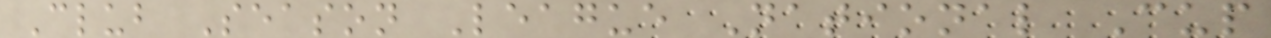Club Season League National Cup
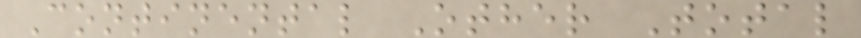Continental Other Total
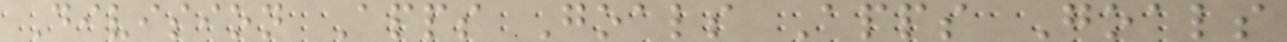Division Apps Goals Apps Goals
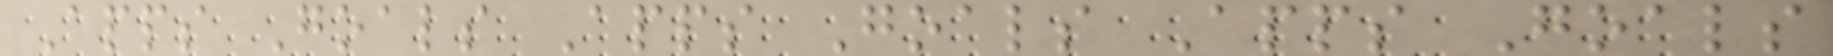Apps Goals Apps Goals Apps Goals
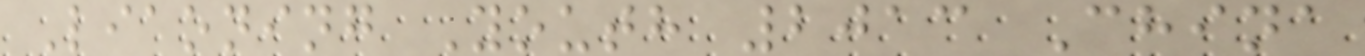Liaoning Youth 2013 China
